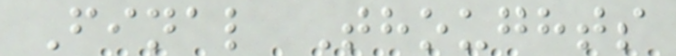Final Thoughts
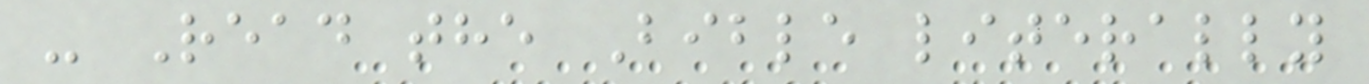- Read the Bible literally
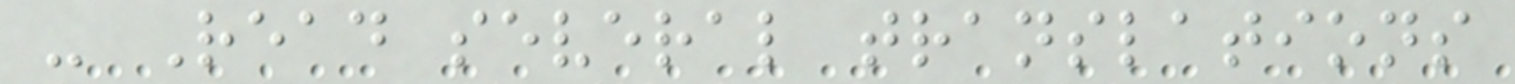- Read several translations
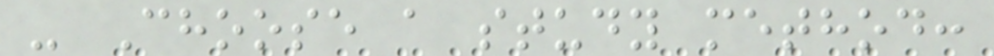- Choose a study method:
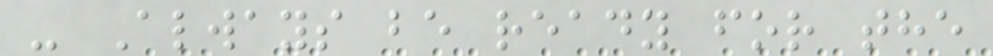- Always be ready for the
